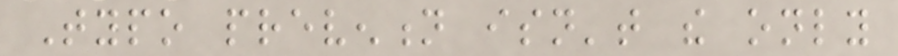Typo prevention isn't the only
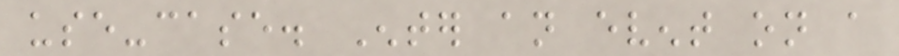use-case. Enter an event on a
